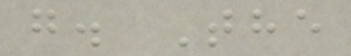g. The
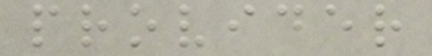provider
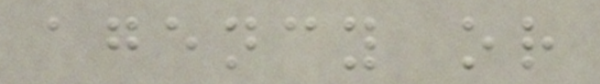agency or
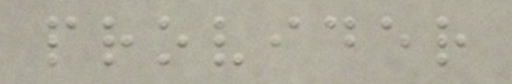provider
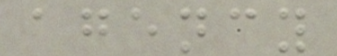agency
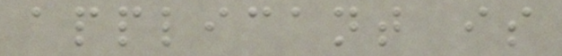applicant is
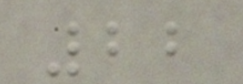22
